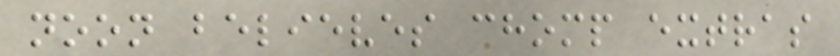noon believes chomp extras
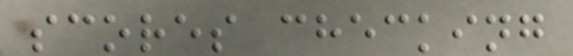scores checking
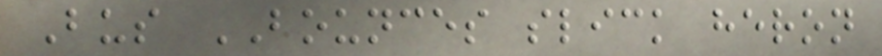Bus BOUNCES slick heron
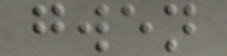gwen
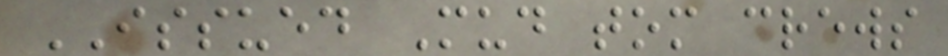ISSUED Mud tom crews
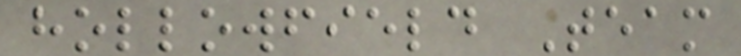hollowfield Team
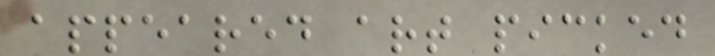appeared art picked
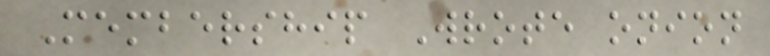Membership Wrote onion
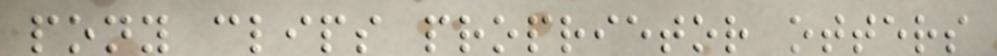pony clips proprietor otters
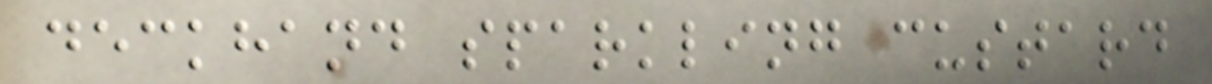deckhand sparkling custard
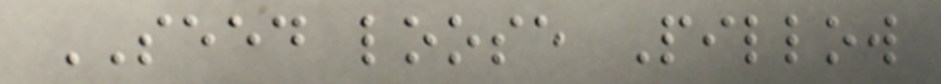SEED loose Pillow
